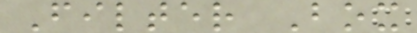Filter Box
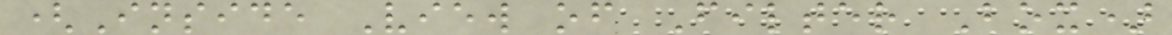(Inside View of Filter Box)
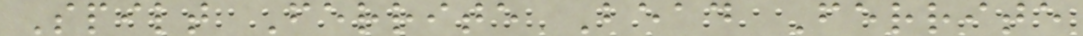Spilt Ferrite Bead Ferrite
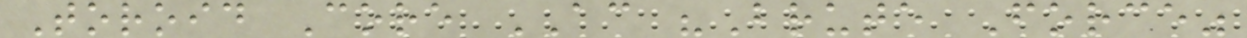Toroid Core AC "Brute Force"
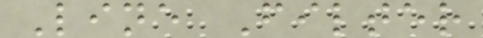Line Filter
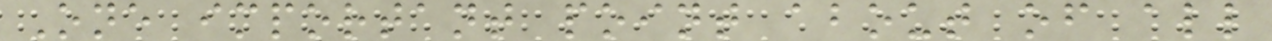One important point about of all
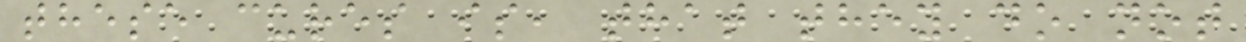these cures is, that they do not
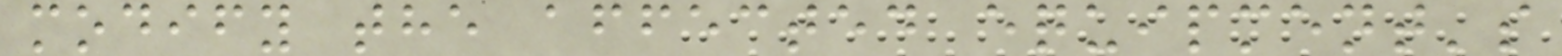modify the affected equipment's
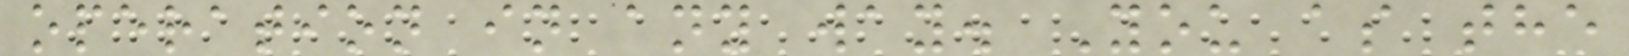operation in any way. You as the
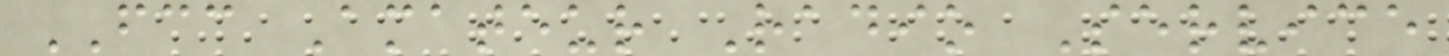FCC Amateur Radio Service
